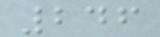246
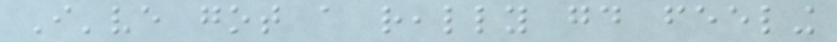I've got a really good feeling
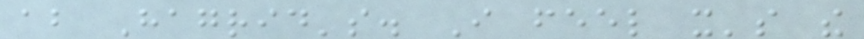about Hagrid's. I feel it's the
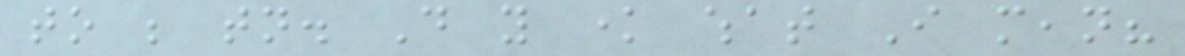to be tonight. Do you know what I mean?
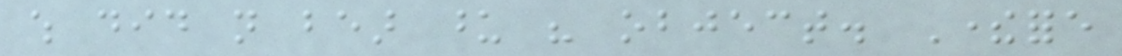which did not bear upon his object. Therefore
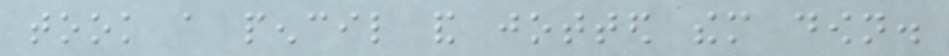took a pencil and jotted them down.
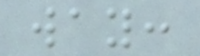way:
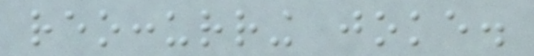reoccurring joke.
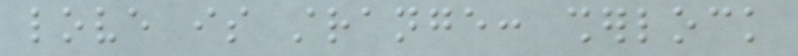love is strange: sherlock
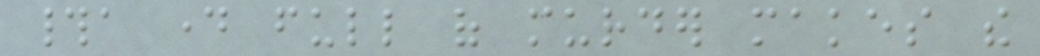#a day full of murder makes the
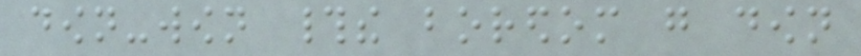down-wown #the boredom go down
